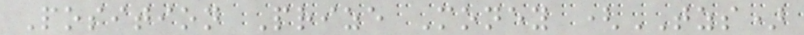Position Prize Money (TZS)
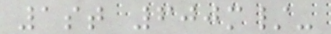1st 600m/-
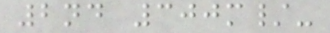2nd 300m/-
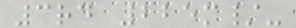3rd 225m/-
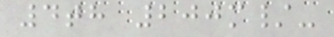4th 200m/-
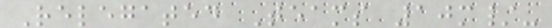Relegated Teams 10m/-
